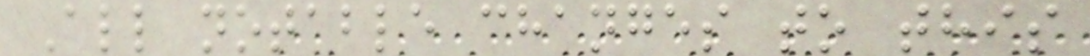All notable changes to this
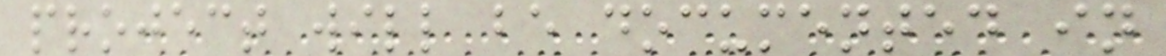project will be documented in
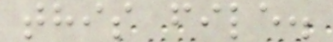this file.
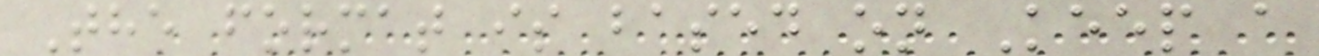The format is based on Keep a
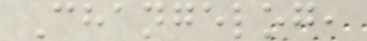Changelog,
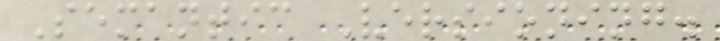Semantic Versioning.
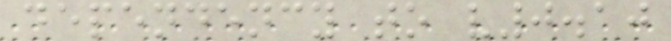dependency to v0.10
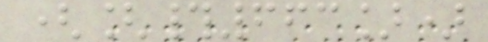([#663])
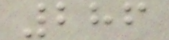286
